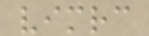vimrc
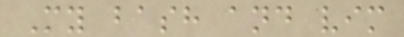My bash and vim
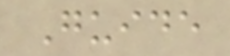Guide
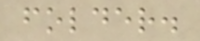folder.
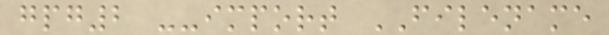gpg2 --import FILENAME
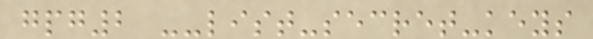gpg2 --list-secret-keys
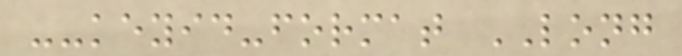--keyid-format LONG
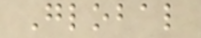Global
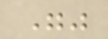""
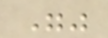""
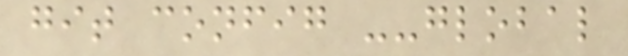git config --global
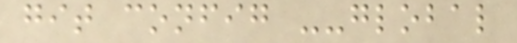git config --global
